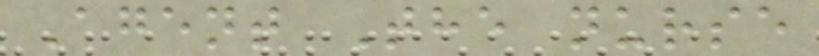Agent The nurse
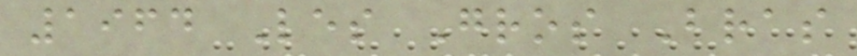1964 Les Gros Bras
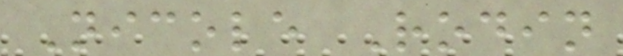Nicole Rodin
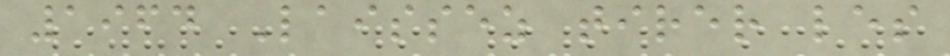1964 Laissez tirer les
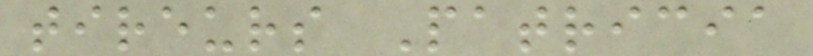tireurs Patricia
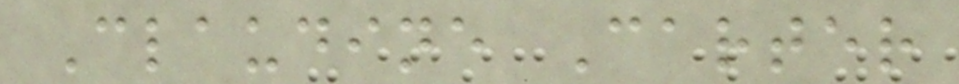Claudine Carter
